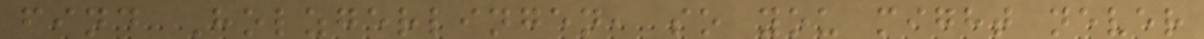find Holzgerlingen, so you might never
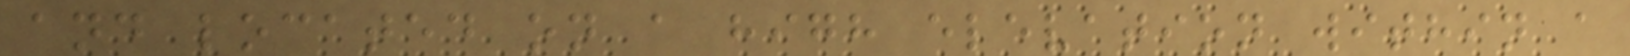and located on a high elevation within a
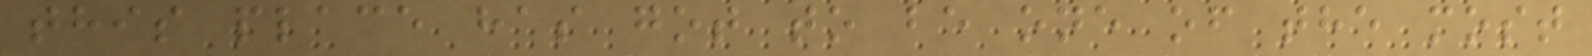this place has got to be one of the most
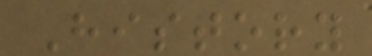History
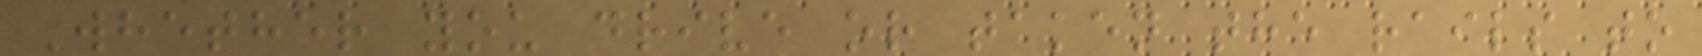Whether you drive or taken the rails to
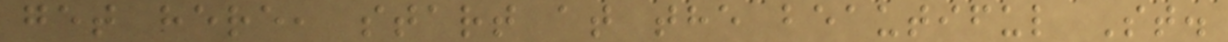get here, start at the beautiful St.
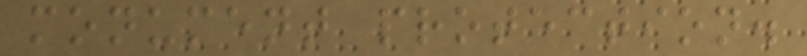monument protection.
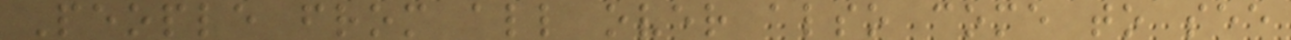People from all over also come to see
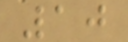10
